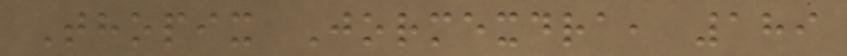Thopix Jormexdra, 189
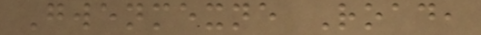Gwenmexne Road,
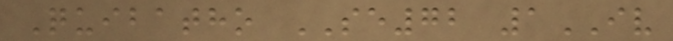Quibatho SE72 1IV
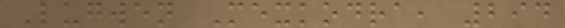Lugwen Mexkodra, 294
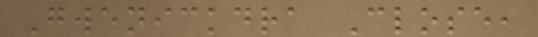Gwenickdra Close,
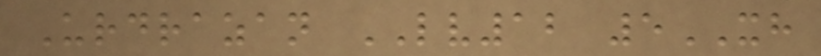Urdrazan LV12 5XH
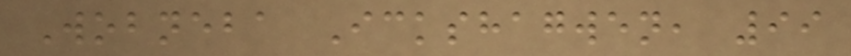Wobneba Ickshagwen, 99
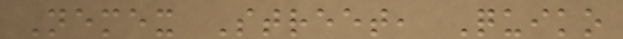Nemex Street, Quiko
